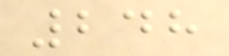248
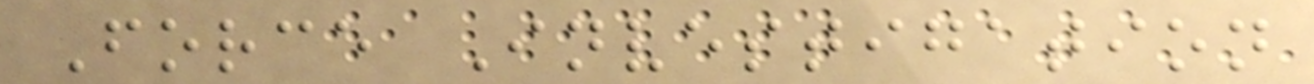Force Investigation
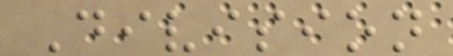Division
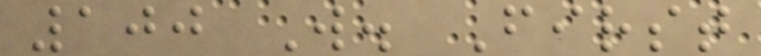100 W. First
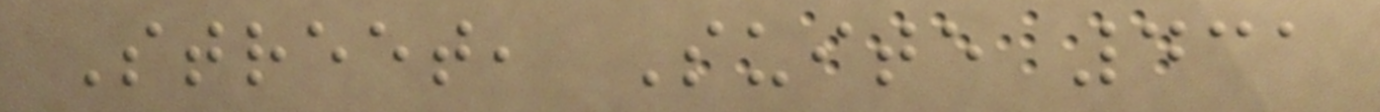Street, Suite 431
